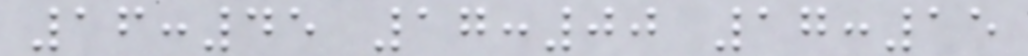16:45 17:00 17:15
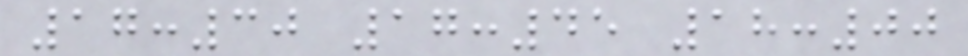17:30 17:45 18:00
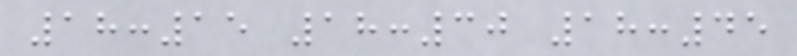18:15 18:30 18:45
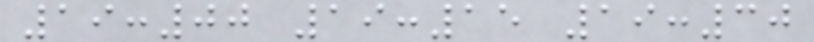19:00 19:15 19:30
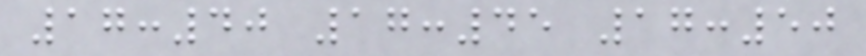17:40 17:45 17:50
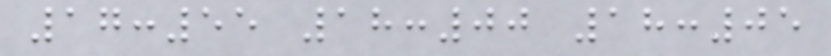17:55 18:00 18:05
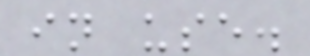in use.
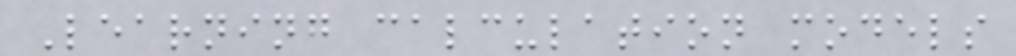Learning calculation models
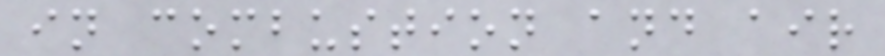in combustion and air
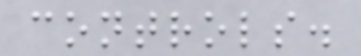controls.
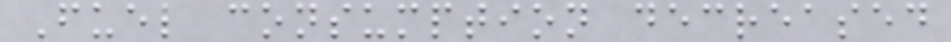Fuel consumption decreased
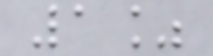1%
